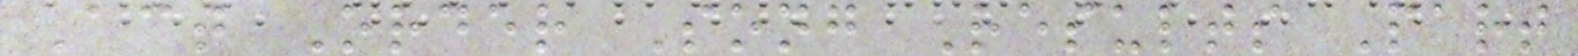Act Order Song Results Part
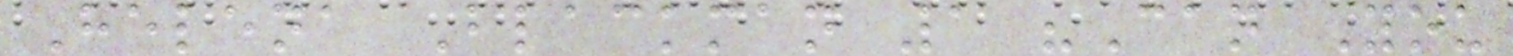Helena Blackman 1 "Can You
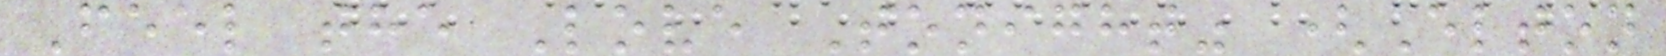Feel the Love Tonight" (Elton
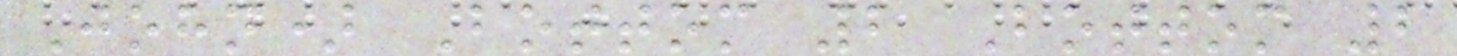John) Bottom 2 Bottom 2
